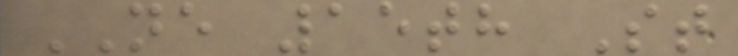NE 15th St
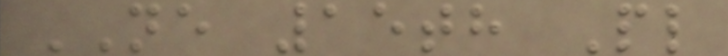NE 15th Pl
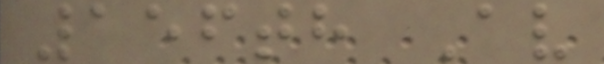156th Av
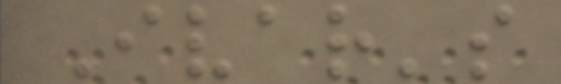Ivar's
